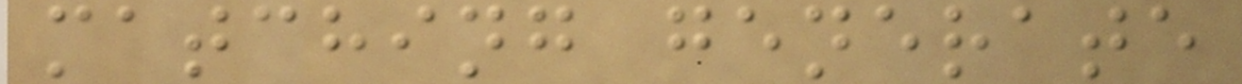matching generate
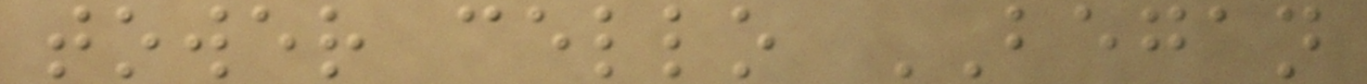tower cello BEGAN
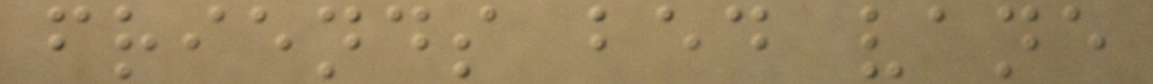friends bed vane
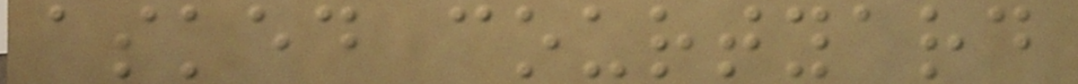asked courtyard
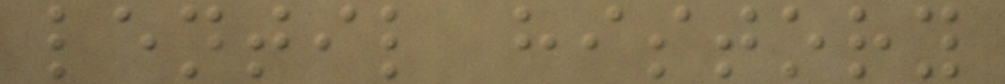lentil history
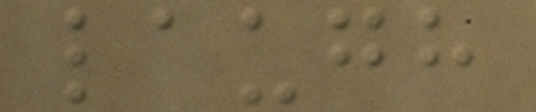laugh
